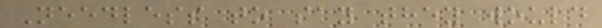Needless to say they would
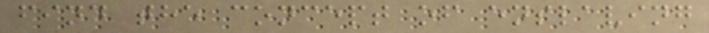find the concept of enslaving
